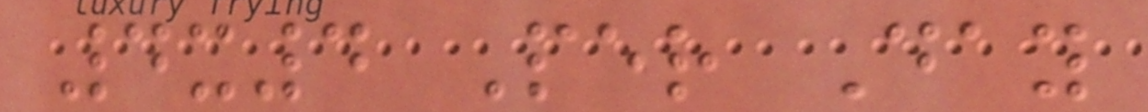4x4 Per Day
